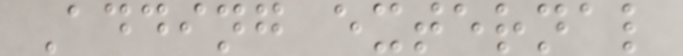Adding external
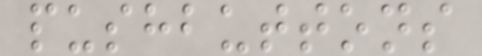pushbuttons
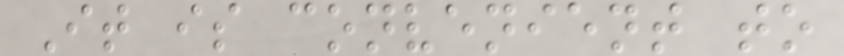It is convenient to
